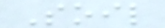Soil
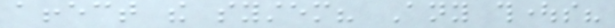affect the system? Any thoughts?
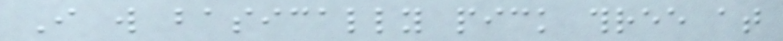I will basically pick three at
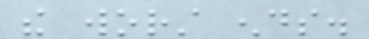the worst ends.
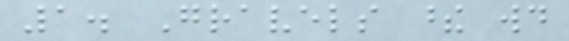1. Gravels these would
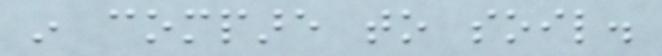in compare to soil.
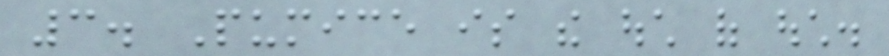3. Pumice is the ouch of ouch.
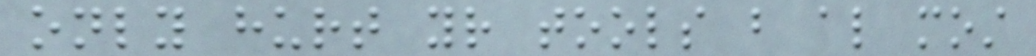only hurt your tools but also most
